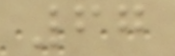67
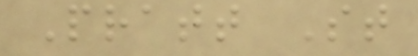Pratt St
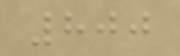800
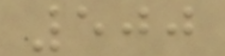500
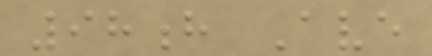98h Ave
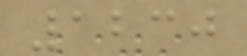1230
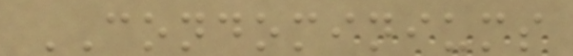CONDOMINIUMS
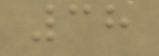38
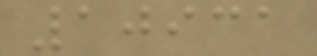10931
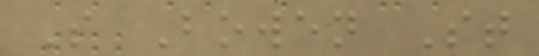S Bowen St
